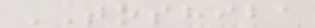TOSHIBA
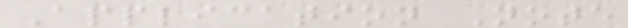Application Note
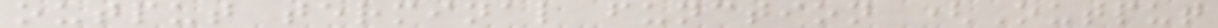output terminal function (Output
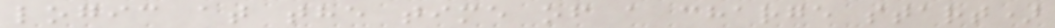logic at the time of a charge start)
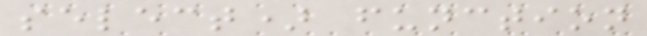select) function
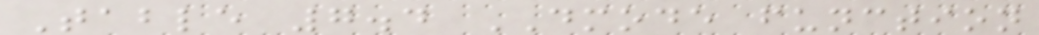Table 7.4 DMODE function
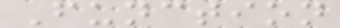Function
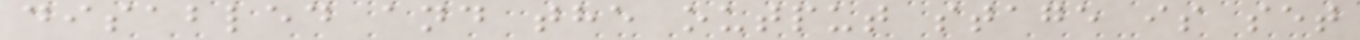disabled and the output stage is set
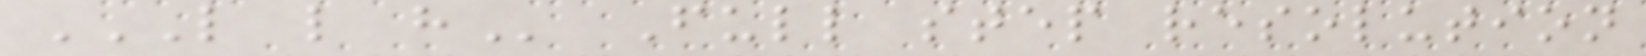L L H Full step resolution
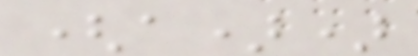(a))
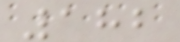182
